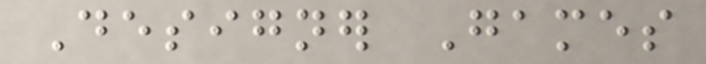Designer Games
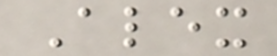Alex
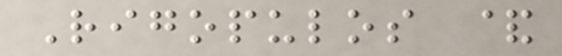Rigopulos &
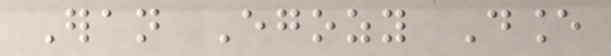Eran Egozy Dance
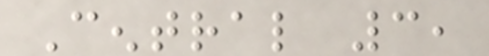Central 3,
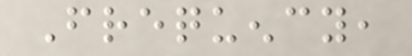Frequency,
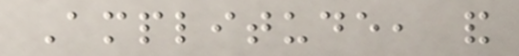Amplitude, and
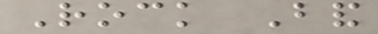Rock Band
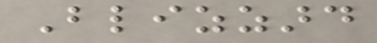Blizzard
